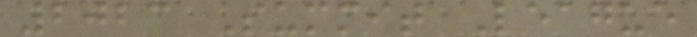2023 Summit League
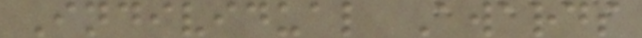Individual Awards
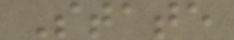State
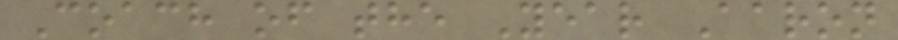Coach of the Year Aaron
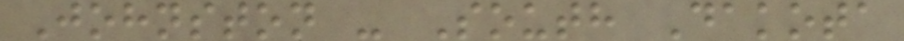Johnston - South Dakota
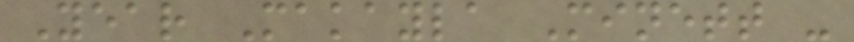Year Makayla Minett -
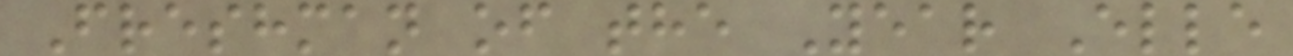Freshman of the Year Elle
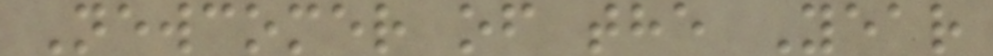Newcomer of the Year
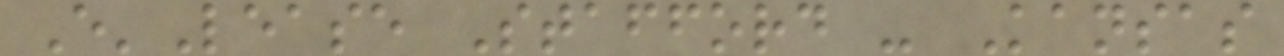E'Lease Stafford - Kansas
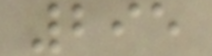295
